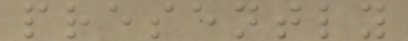presently
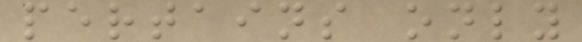pertains only
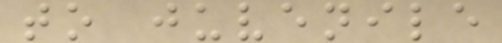to juvenile
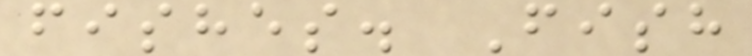fishes. Fish
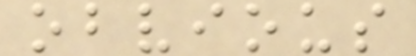obvious
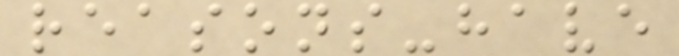reasons-have
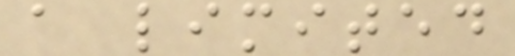a limited
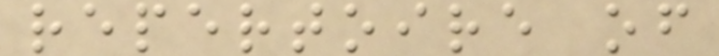repertoire of
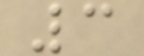3
